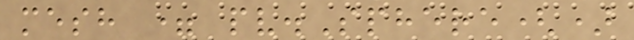mesh = pv.Sphere()
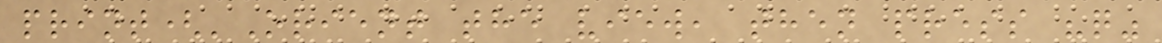print('Orient the view, then press "q"
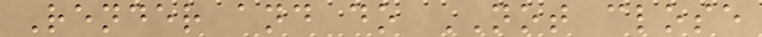Render and do NOT close
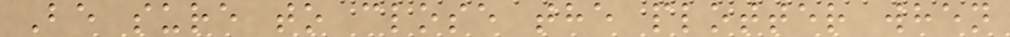Be sure to close the plotter when
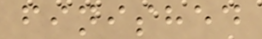finished
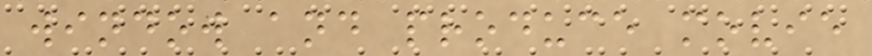window and produce movie
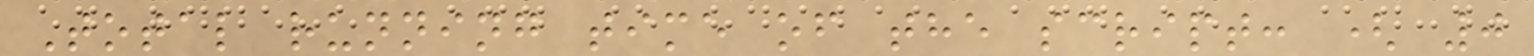Total running time of the script: ( 0
